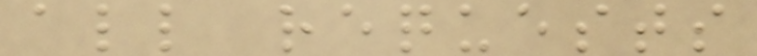all requests
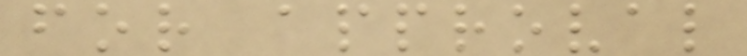for approval
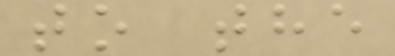to the
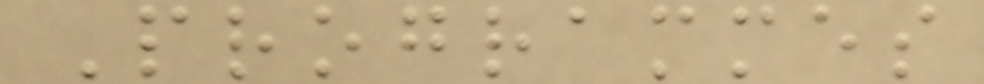Programmes
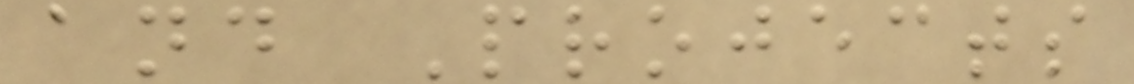and Projects
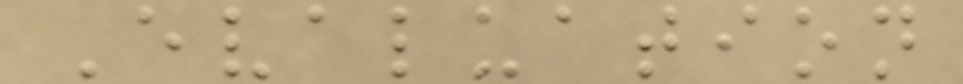Evaluation
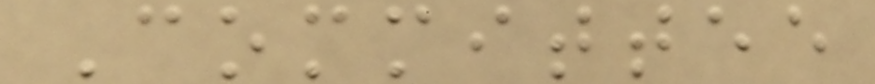Committee
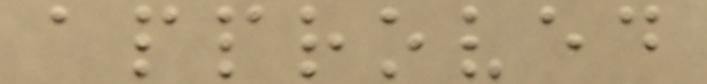approved
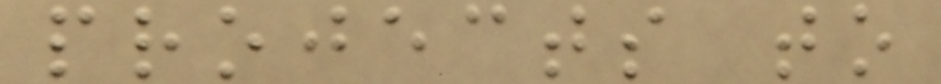projects to
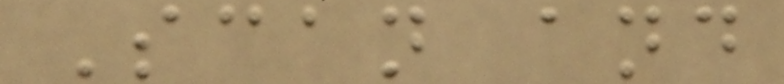Scan and
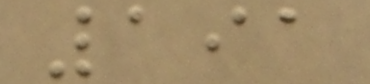191
